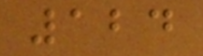124
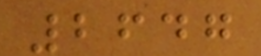2647
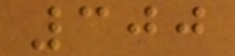300
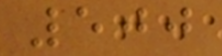500
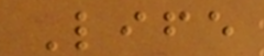Life
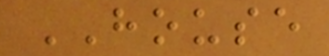HOUSE
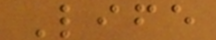Life
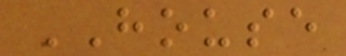HOUSE
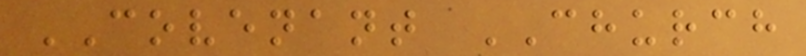COVENANT CHURCH
